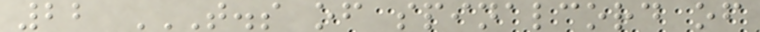22 T.S OF SPINALCORD OF
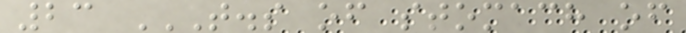23 T.S OF STOMACH OF
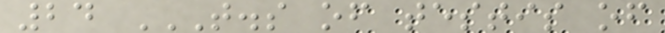24 T.S OF TESTIS OF
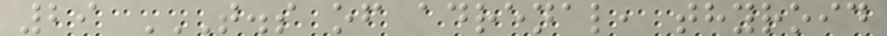29 T.S OF ADRENAL, THYROID
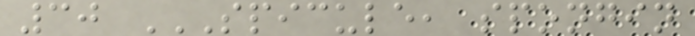30 SPICULE, SPONGIN
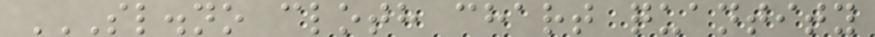SL.NO CLOTH CHART QUANTITY
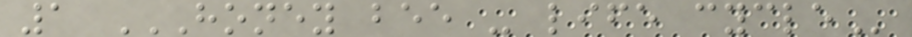1 HONEY BEE - LIFE CYCLE
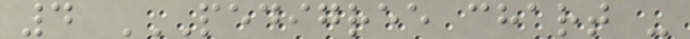4 PEDIGREE CHART -
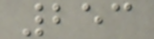253
